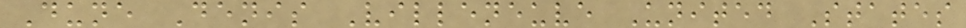Dune Denis Villeneuve United States
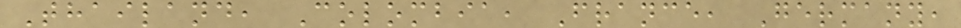Thailand, Colombia, France, Germany,
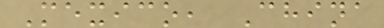Mexico, China
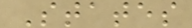States
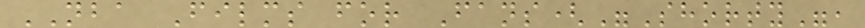NBA Films for Fans("Shorty",
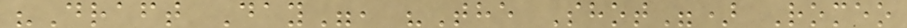"Draft Day", "The Shot") Romeo
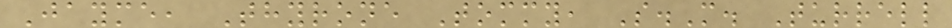Jayme, Thyrone Tommy, S.M. Turrell
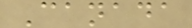Canada
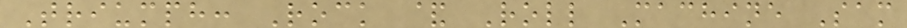Triumph: Rock & Roll Machine Sam
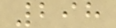298
